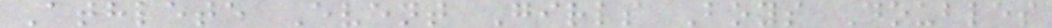Athlete Event Girls Boys Doubles
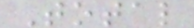Total
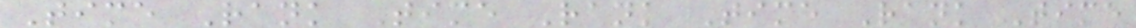Time Rank Time Rank Time Rank Time
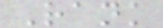Rank
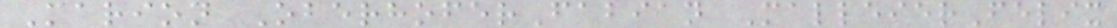Marion OberhoferFabian MalleierFelix
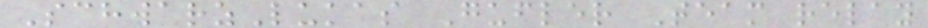SchwarzLukas Gufler Team relay
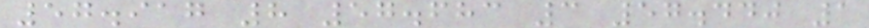57.917 8 57.683 3 57.440 1
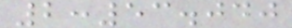2:53.040
